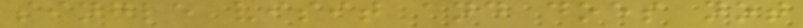single visit and does not
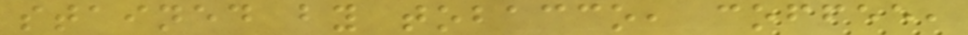stained by tobacco, coffee,
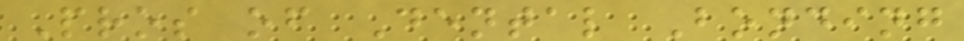Pros of Dental Bonding
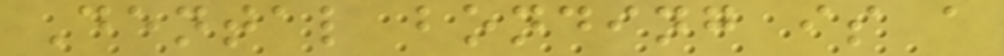Dental bonding is a
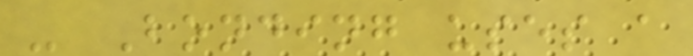- Bonding uses a
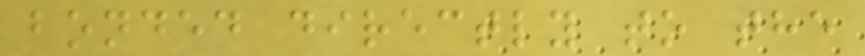bonded directly to the
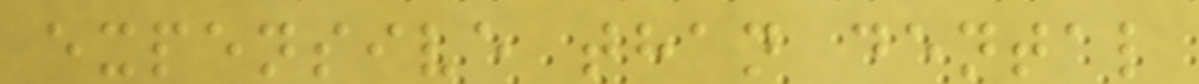expensive than dental
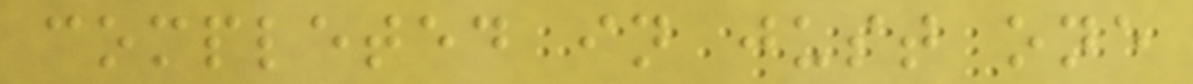completed in just one
